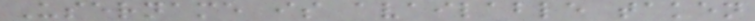Username is available taken
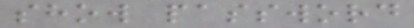show password
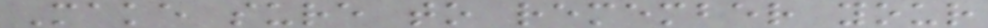Make sure to remember your
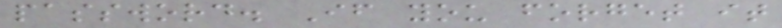password. If you forget it
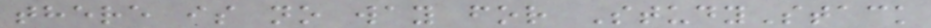there is no way for StudyStack
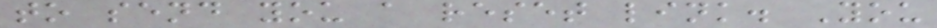to send you a reset link. You
